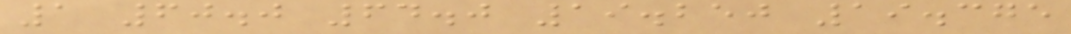1 60.0 64.0 19.250 19.375
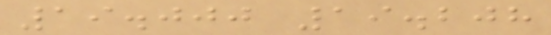19.000 19.208
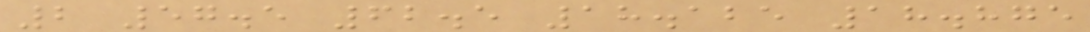2 57.5 62.5 18.125 18.875
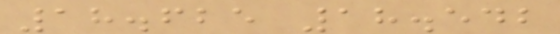18.625 18.542
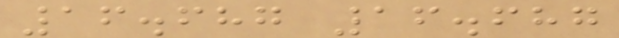16.687 16.687
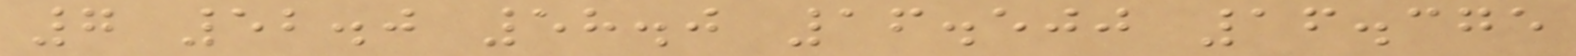7 52.0 58.0 16.500 16.375
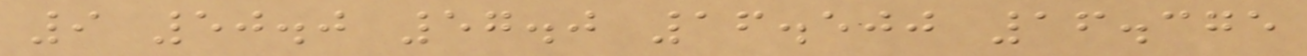9 50.0 57.0 16.500 16.375
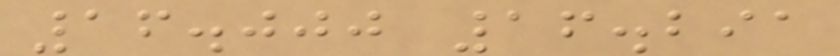16.000 16.291
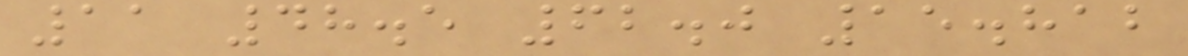11 48.5 62.0 15.812
